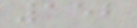152
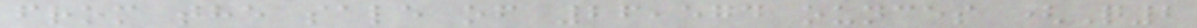from the sale of 26,574 ounces (Q2
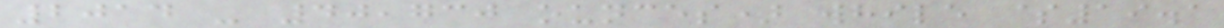2014 - 40,730 ounces) while $19.1
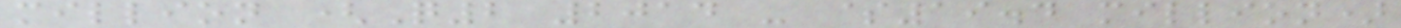million (Q2 2014 - $19.4 million)
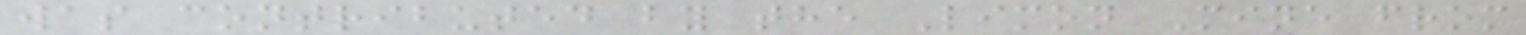was contributed by the Limon Mine from
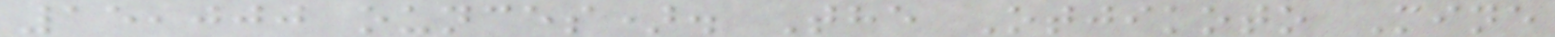15,000 ounces). The Otjikoto Mine
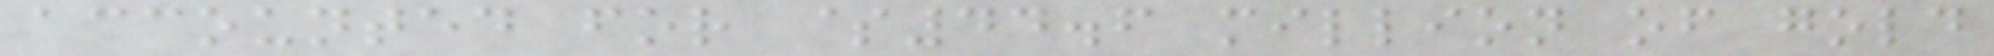accounted for $44.6 million of gold
